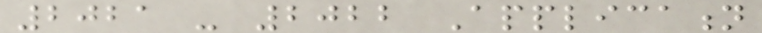2021 - 2022 Application
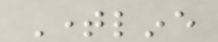Timeline
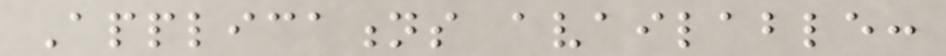Applications available:
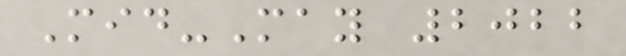Mid-May 2022
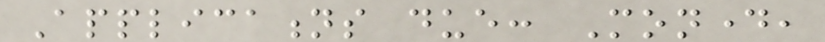Applications due: Monday,
